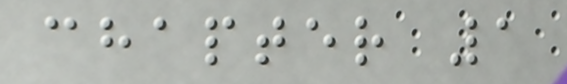chapter 1
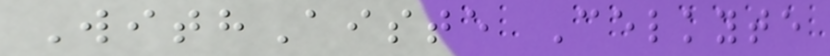WithAiste Celkyte
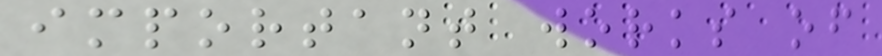important works of
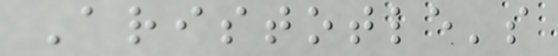Aristotle's
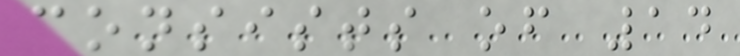consists of 14
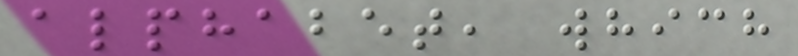alphabet, which
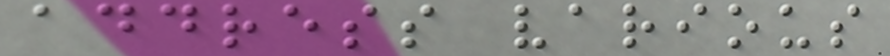address various
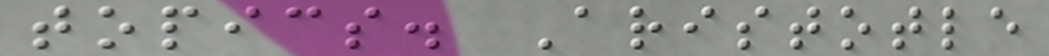topics. Aristotle
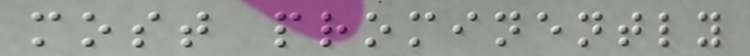most prominently
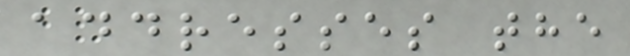addresses the
